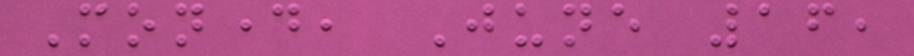Monday, June 16,
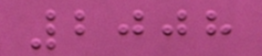2008
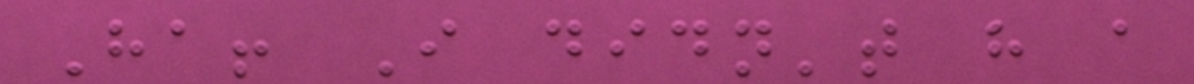Ha! I didn't have a
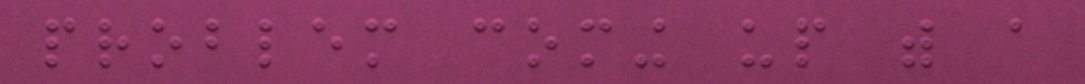problem coming up with a
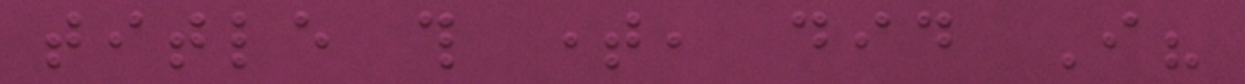title this time, did I?
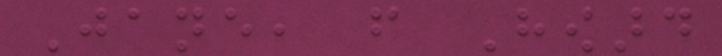Jane, from Howard
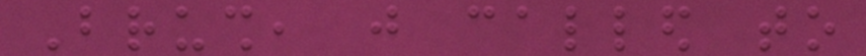Brush, just called to
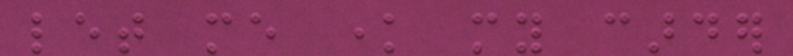let me know my carder
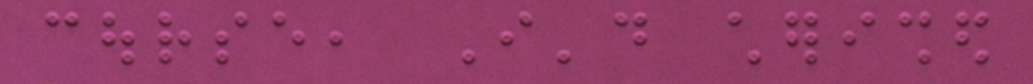course, I'd cherished
